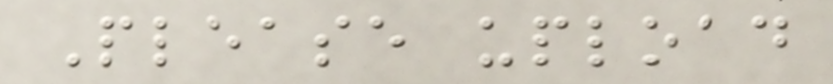Please upload
